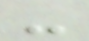-
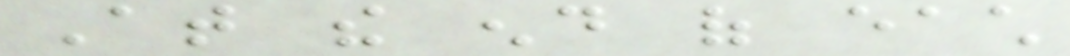At the end of each
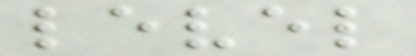level
